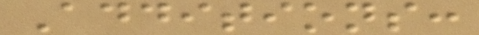Additions:
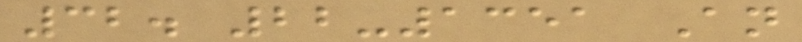32. 22-1351 An
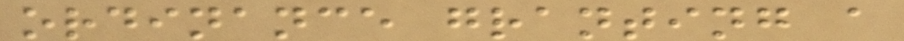ordinance granting a
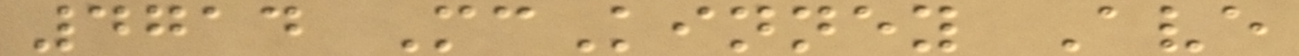4714 McKinney Ave
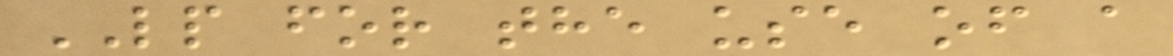LP for the use of a
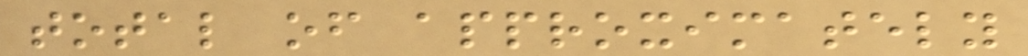total of approximately
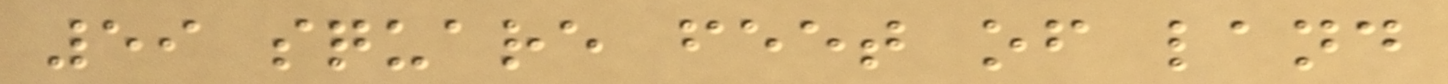59 square feet of land
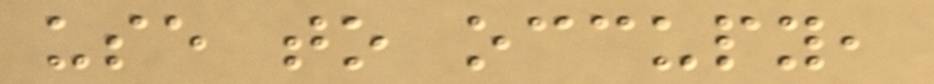use to occupy,
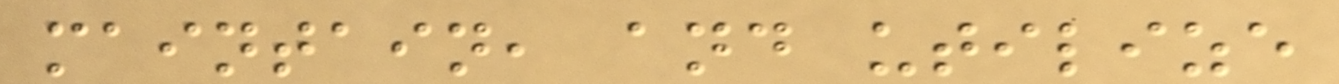maintain, and utilize
